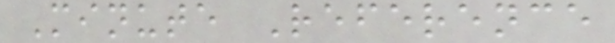Minute Reference
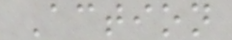Action
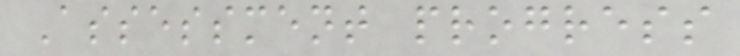Assessment progress
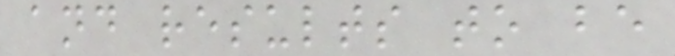and results to be
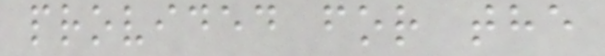provided for the
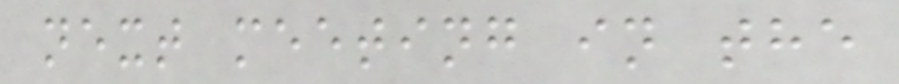next meeting in the
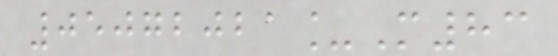05072021_M83
